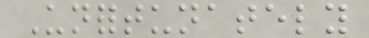Unfortunately
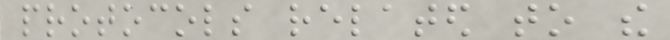protocols related to the
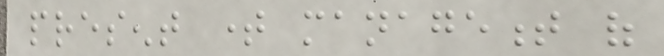present time management of
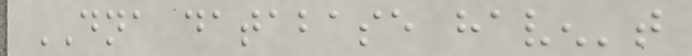DNA database haven't
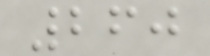260
